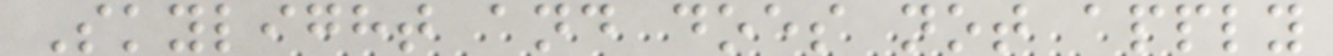Skylight and does not apply
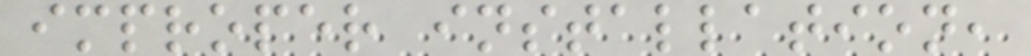improper installation,
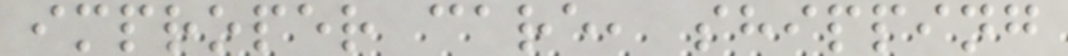improper care, shipping
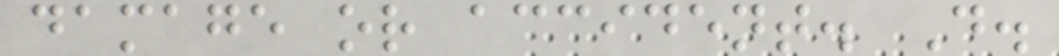damage or accident. D.
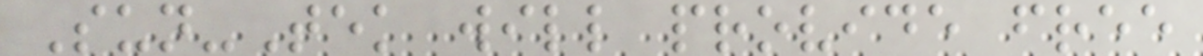Sun-Tek will provide free
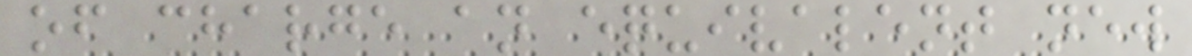of charge an equivalent new
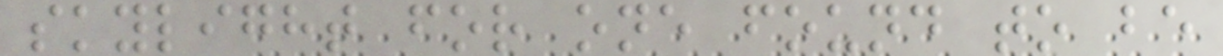skylight for one found to be
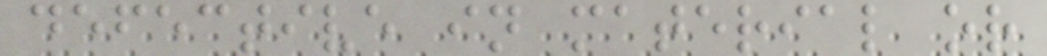defective in material or
